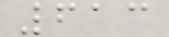613
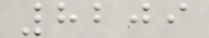8209
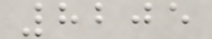8205
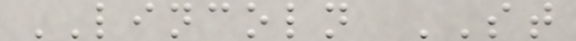LINCOLN ST
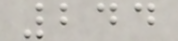244
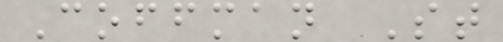Coffman St
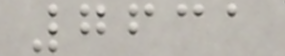7631
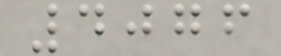4076
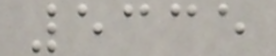5335
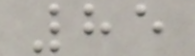85
